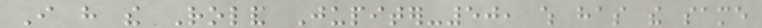I have the Roland Jupiter-50, which has the same
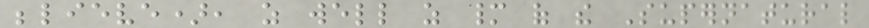believe), as well as many of the Supernatural
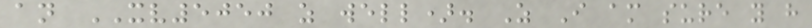an XV5050 as well). As I am sure you have
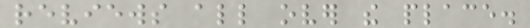reviews all over the place.
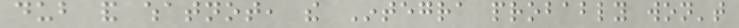dub and whatnot, the Integra probably won't
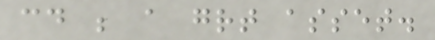could be a great asset.
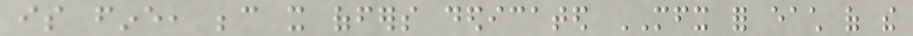is fine, because it offers dedicated MFX for each of the
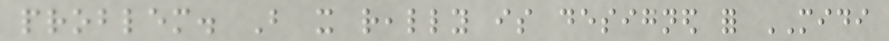problem. But it really is designed for MIDI
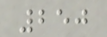250
